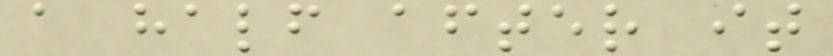a half after it
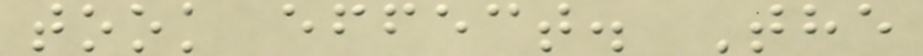took effect. The
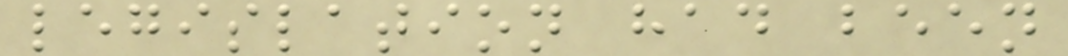legislation had been
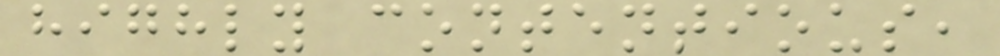highly contentious,
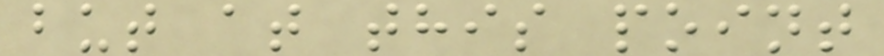but at this point
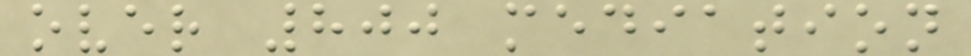over 800 mediation
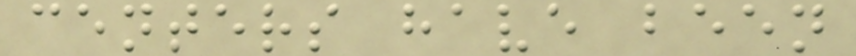centers have been
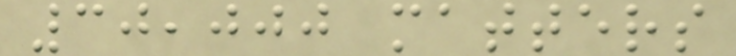30,000 matters
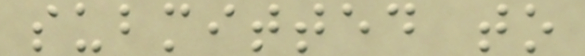submitted to
